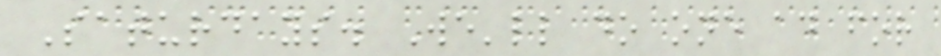Saturdays. We'll do one ad for
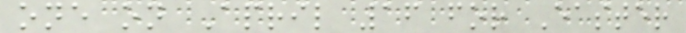one on April 16 for Easter
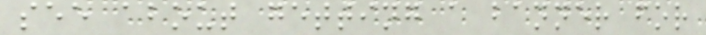see about getting a banner for
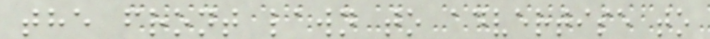the front lawn to advertise to
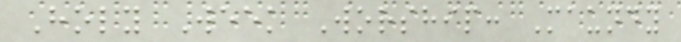Holy Week Worship: Maundy
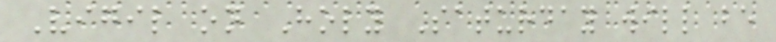Vigil on Holy Saturday will be
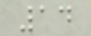14
